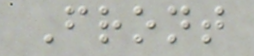Front
